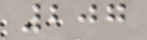207
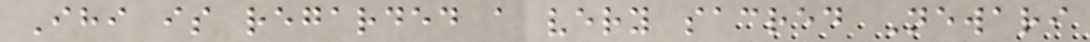Ihi is regarded a very sacred Newari
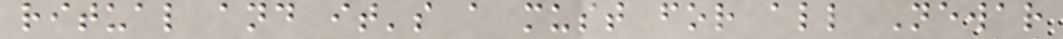ritual and it's a must for all Newar
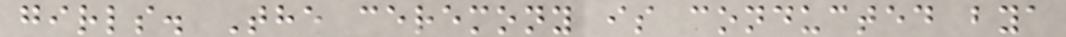girls. The ceremony is conducted bya
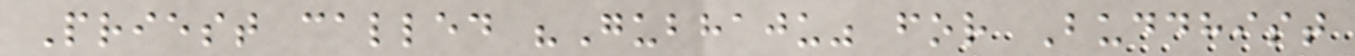Priest called "Gubhaju" for Buddhist
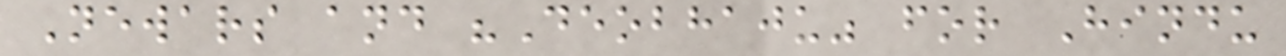Newars and "Deobhaju" for Hindu
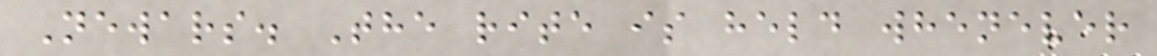Newars. The rite is held whenever
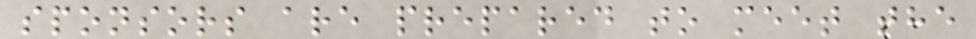sponsors are prepared to meet the
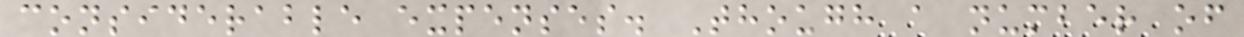considerable expenses. Though a number of
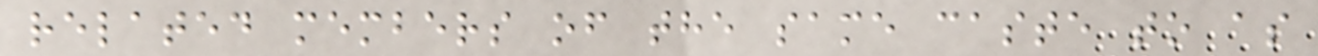related members of the same caste to as
